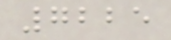7225
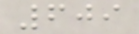609
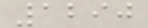1290
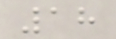18
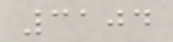3104
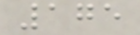175
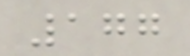177
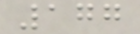177
